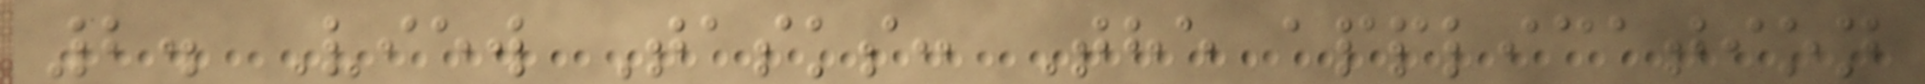2. View Tasks: The application
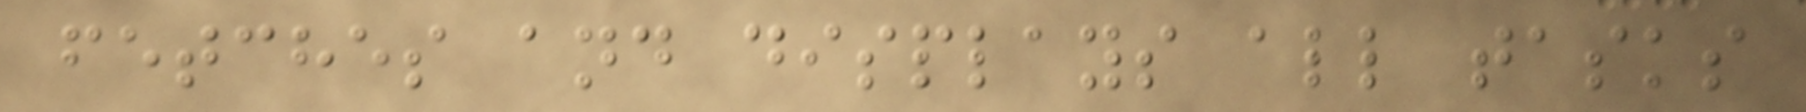fetches and displays all tasks
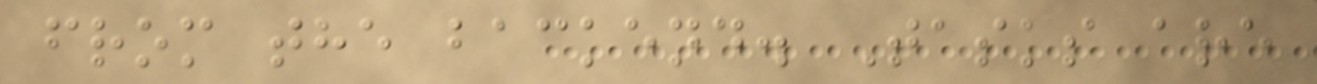from the backend. Tasks are
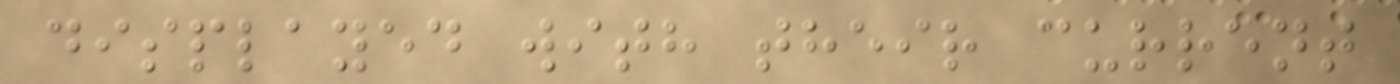displayed with their current
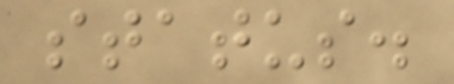status.
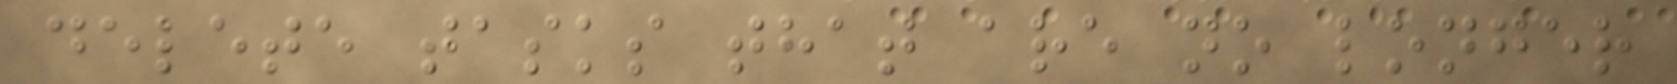delete tasks that are no longer
